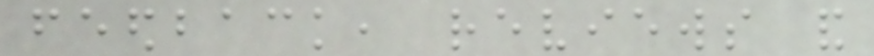feedback, reviews and
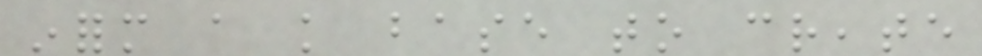inform a knowledge base to create
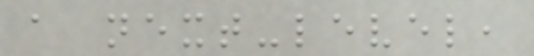a next-level,
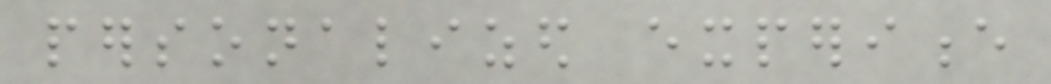personalized experience
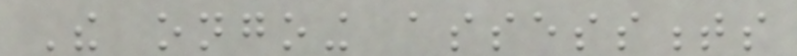The ongoing assessments
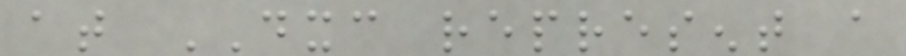at DXC represent a
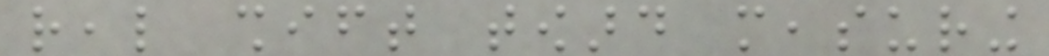real shift toward measuring
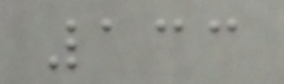133
